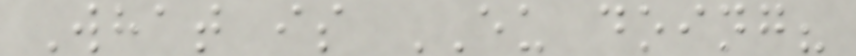What is EU doing?
